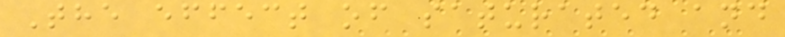The effect of saturated and
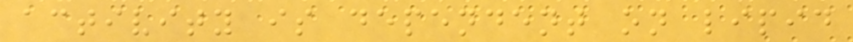activity is dependent on lipid
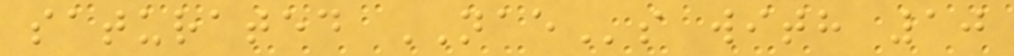saturated NAEs with 10
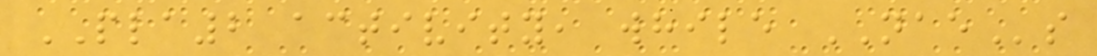PLA2 activity, while NAEs
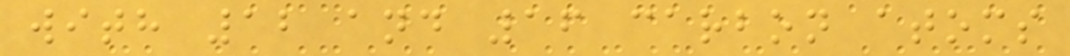with 12 and 16 carbon atoms
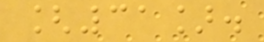[31].
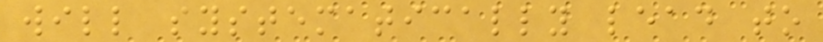will systematically lead to
